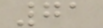71
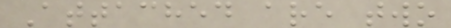Attached are two
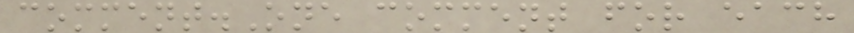comment.One comment for each
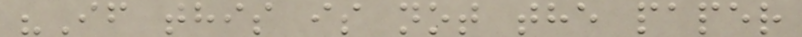"If this is not the paper
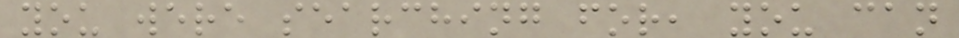you were searching for, you can
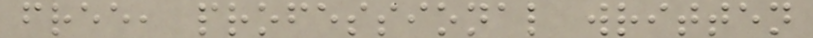free, professional written
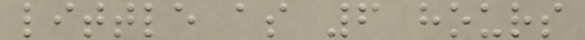little as 6 hours
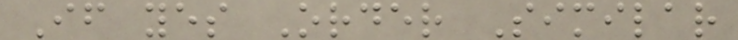If yes Order Similar
